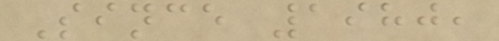Since 1980,
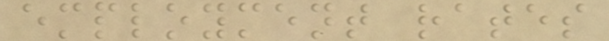employment rates
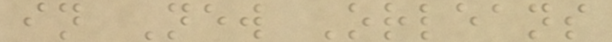in New Orleans
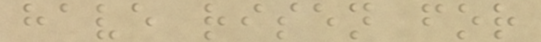have risen for
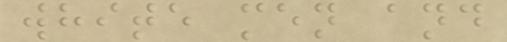white men and
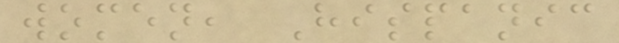women, Hispanic
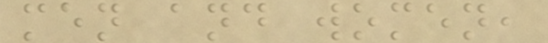men and women,
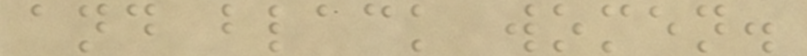and black women.
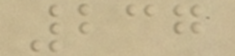237
